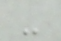-
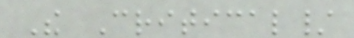The Critical/
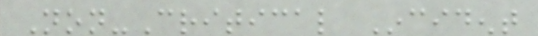Non-Critical Incident
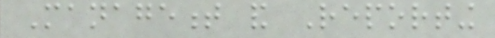Management and Reporting
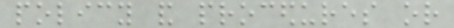policy and procedures or
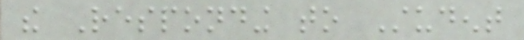the Responding to Student
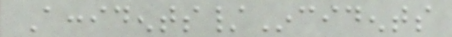Accidents/Incidents
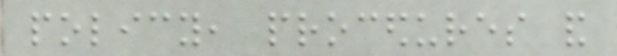policy, procedures and
